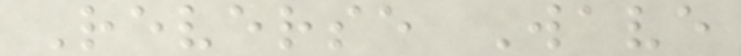Reverse Wave
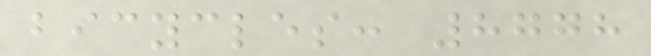bicycles: 8778
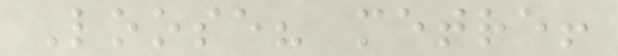Loose? metre!
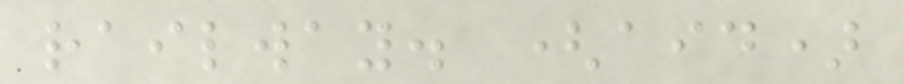railway. (aid)
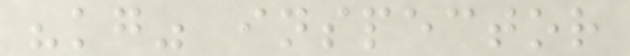"kg" inspector
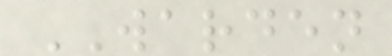WARDEN
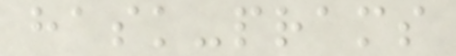hask-prams
